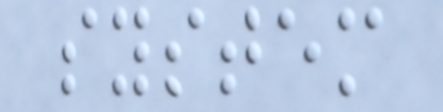system
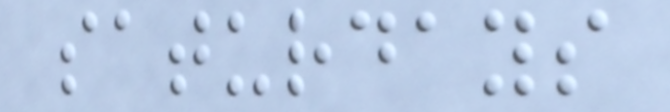saturdays
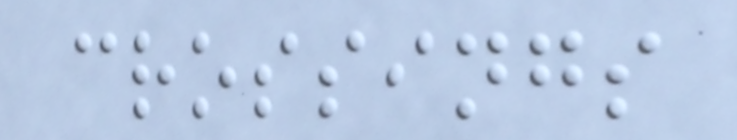crossings
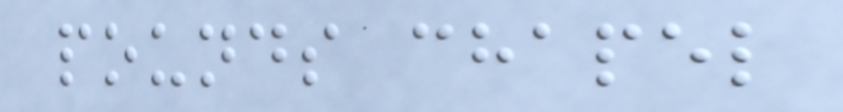pounds chapel
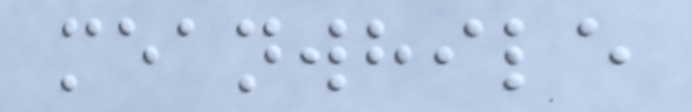meanwhile
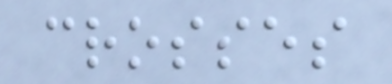crosses
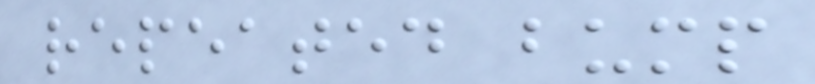repeated bump
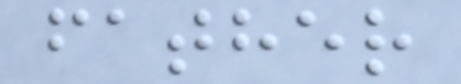father
